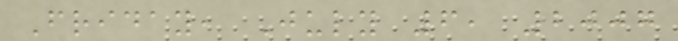Friday, July 6, 2007
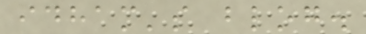idham's blog.
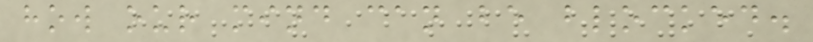how our mind can be blocked.
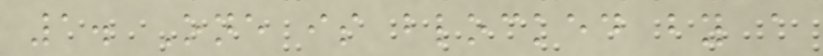1. One is blocked by a
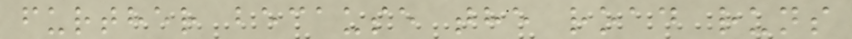further because the road runs
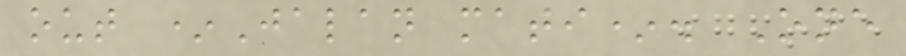out *Jalan mati*. One
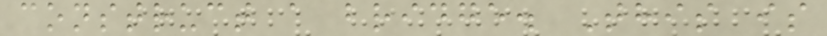construct a bridge. This is
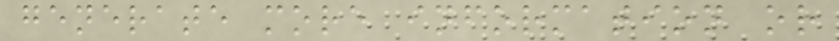generate more information or
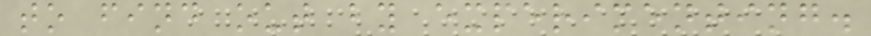to find out by experimenting.
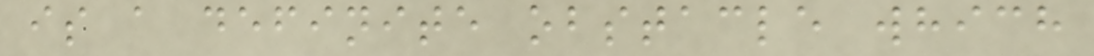is a definite obstacle which
